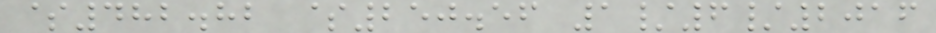$482.82 $250.56 1/6/2016
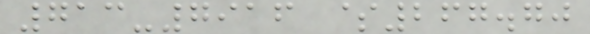713-7916 $267.70
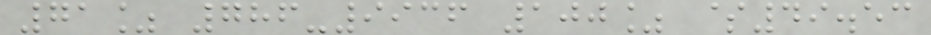71% 786-9936 100% $49.53
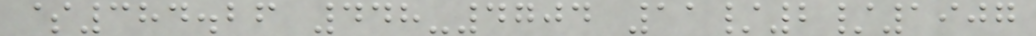$384.26 448-4704 11/2/1907
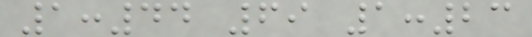1:44 69 1:23
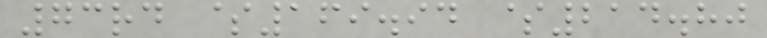73rd $169.94 $214.80
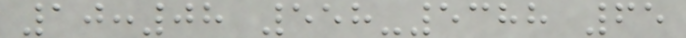10:08 558-5388 65
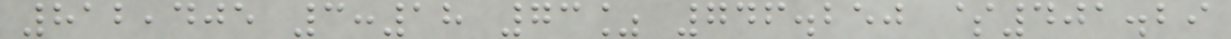812,405 3:18 73% 746.250 $401.29
